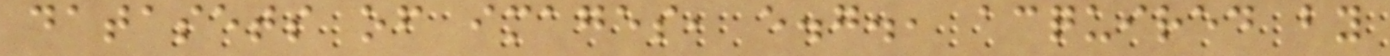datasets of images, e.g., acquired by
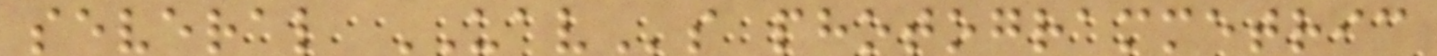several UAVs photogrammetric
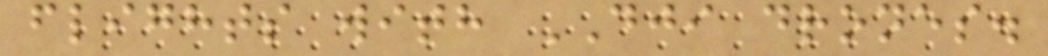flights with DJI drones.
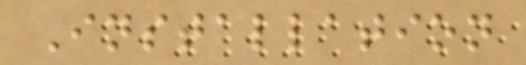Installation
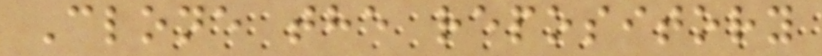Clone the repository
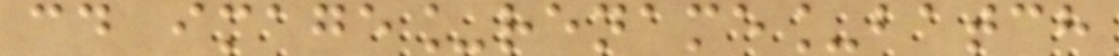cd image_rename_batch
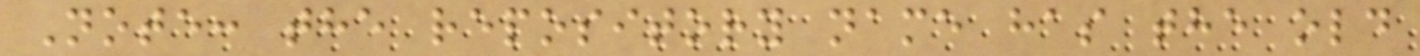Note: the repository name has the old
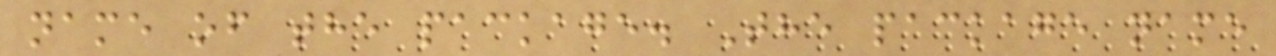name of the package. The package name
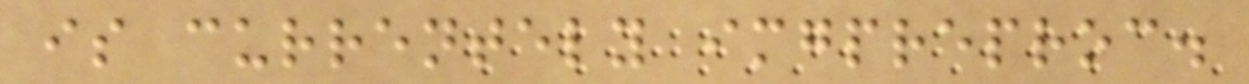is currentely imgpreproc.
